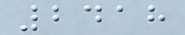2418
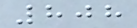808
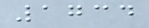1734
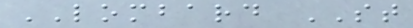LOMBARD ST
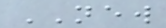NEW
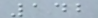142
